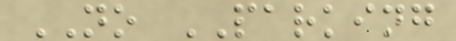NO PARKING
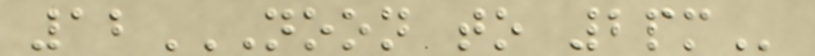12NOON TO 2PM
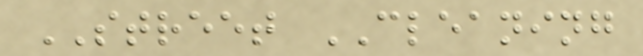STREET CLEANING
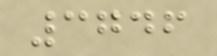3746
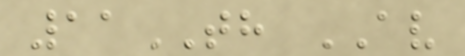11TH AV
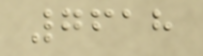7618
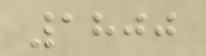1800
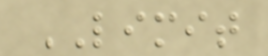LIMIT
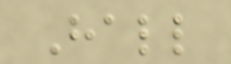Hall
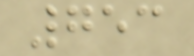753
